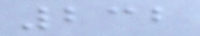232
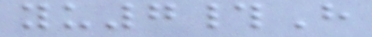yu7#H
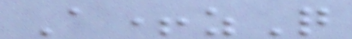A+zQ
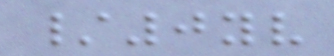/0yv
